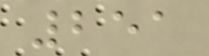251
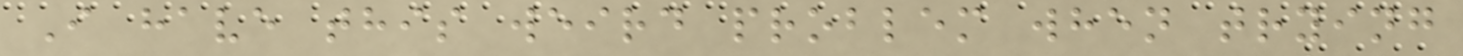I have this weird problem when trying
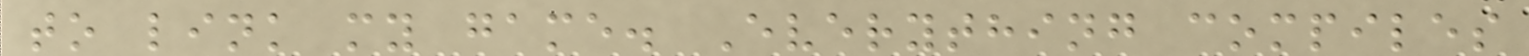to link my game. Everything compiles
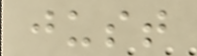just
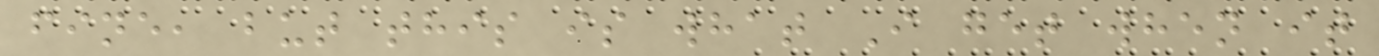fine, but this is what I get when it
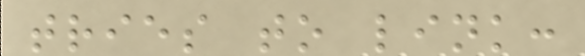tries to link:
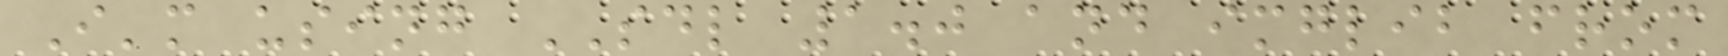I'm using SDL 1.0 and imglib from
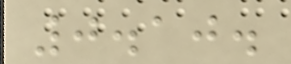0.10.
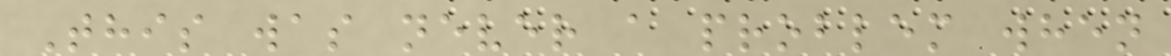This was never a problem when
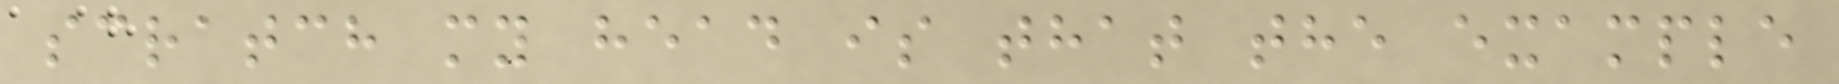scratch my head is that the example
